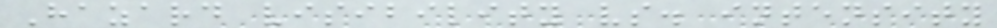Hazard visibility vs. intensity
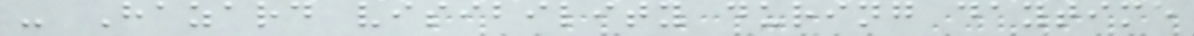- Hazard visibility during daytime
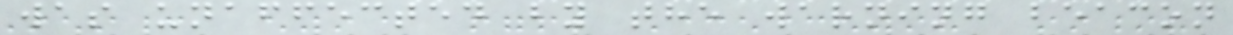was unaffected by the warning beacon
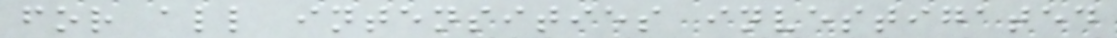for all intensities investigated
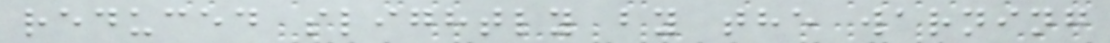reduced slightly by the warning
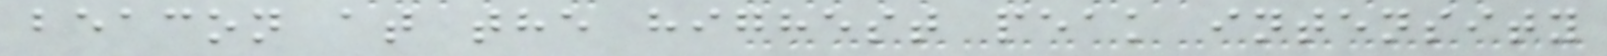beacon at the highest peak intensity
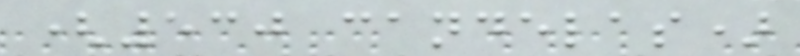(530 candelas)
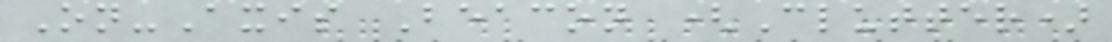On-Axis Beacon (Clutter)
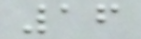16
